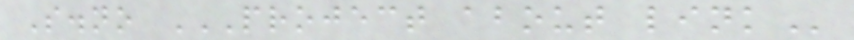S.no PROJECT ABOUT LINK
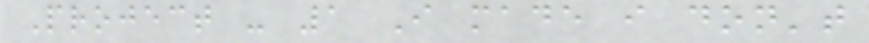Project - 1 I made i don't
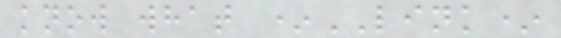know what *LINK*
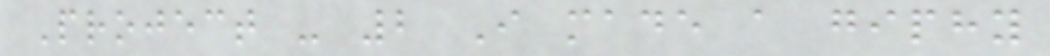Project - 2 I made a giphy
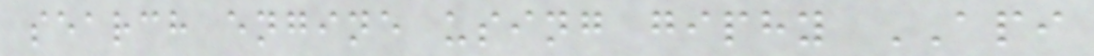search engine using giphy API
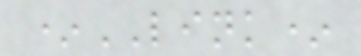*LINK*
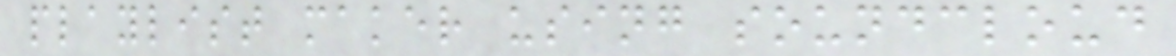playlist maker using soundcloud
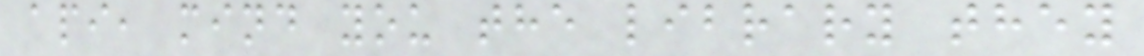api, mind you the library they
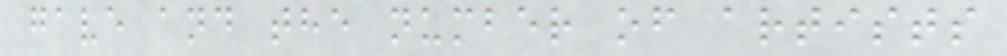gave and the number of artists
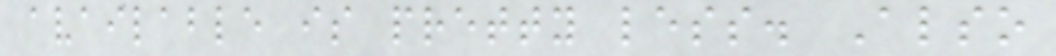available is pretty less. Also
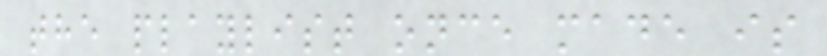the playlist once made is
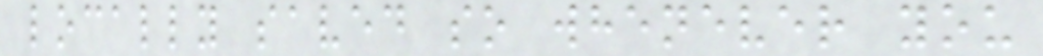locally saved so whenever you
